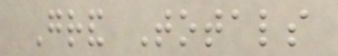Grand Totals
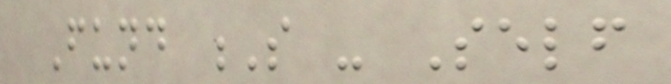Fund S - Self
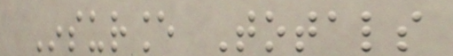Insurance Totals
